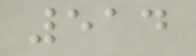514
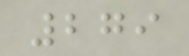279
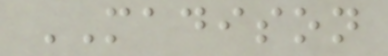MADISON
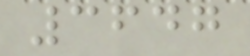3647
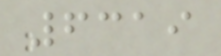6319
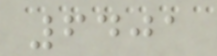6401
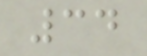34
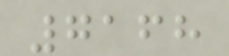7168
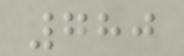780
